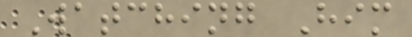Watching Him
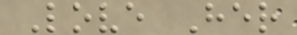Love Her
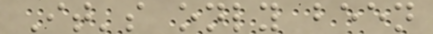It's only been
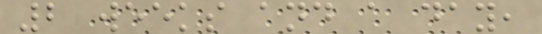2 weeks and a day,
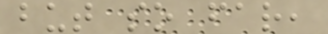but so far,
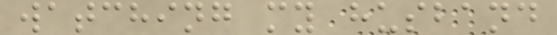watching my husband
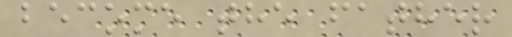become the father
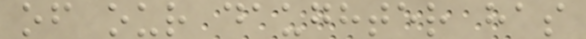of our daughter has
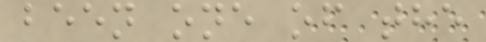been one of the
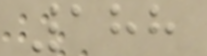188
